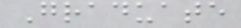Graduate
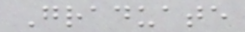Graduate
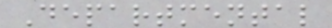Departmental
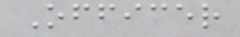Officer
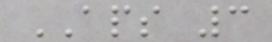APS 3
